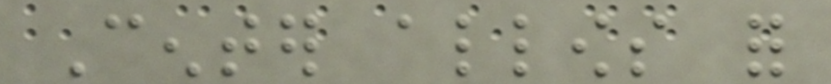Center allows for
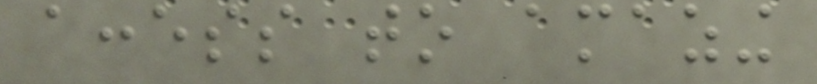access to amazing
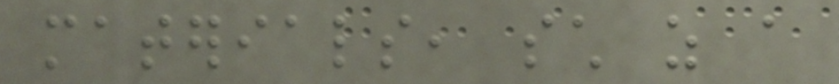materials, such as a
